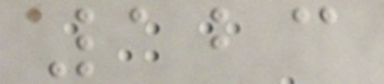123
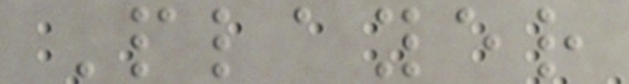Player
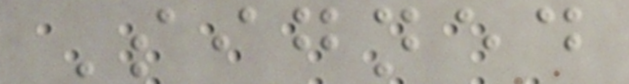Signed
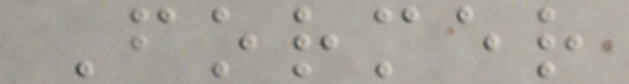Former
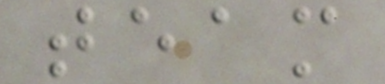team
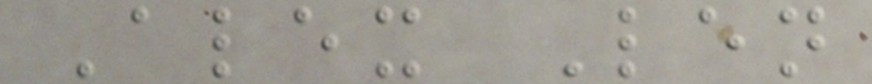Alex Len
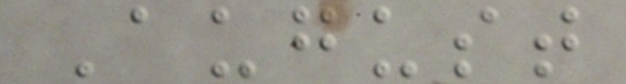August
